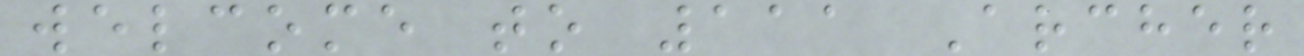welcome to 111 Archer
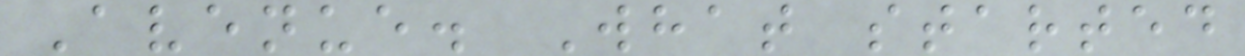Avenue. What started
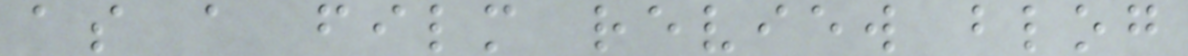as a film review blog
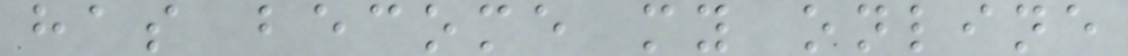has become my online
